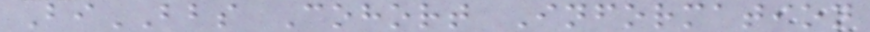BiBBS Cohort Information
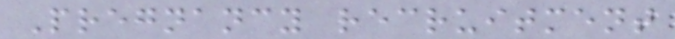Pregnancy recruitment
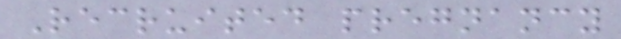Recruited pregnancy
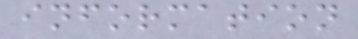information
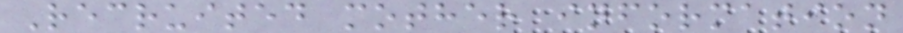Recruited mother information
